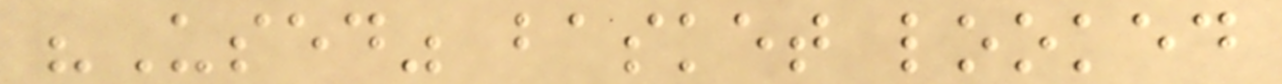"Used" basket looked
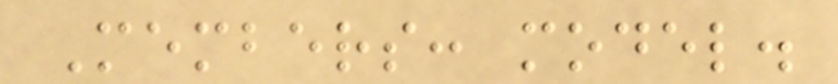Members: model.
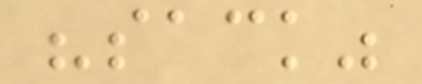"sack"
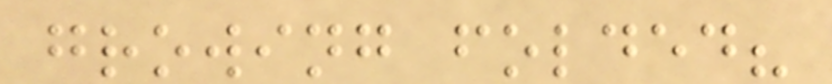growing folded?
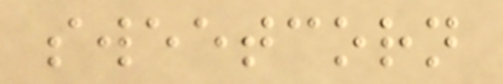sweetcorn
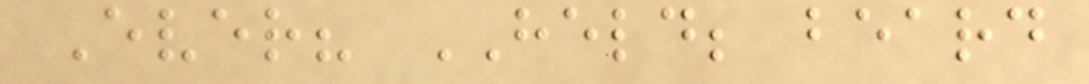Ever? HELD; beard
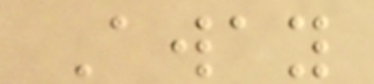Away
